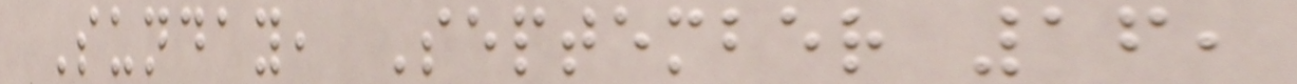Sunday, September 16,
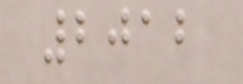2012
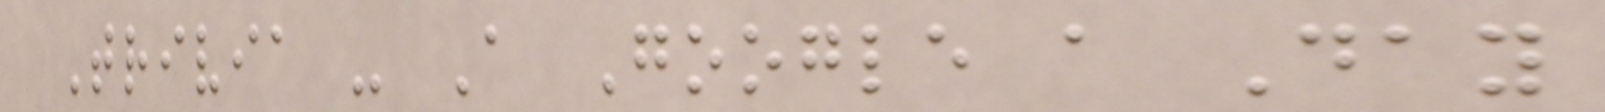Trivia - A Google a Day
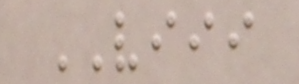VIII
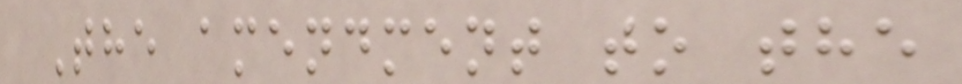The amendment to the
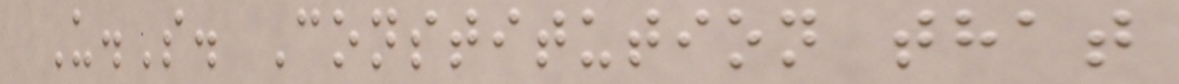U.S. Constitution that
